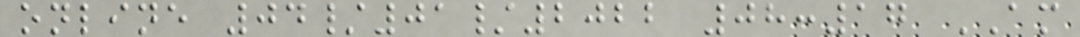online 04/01/2022 08:17 AM
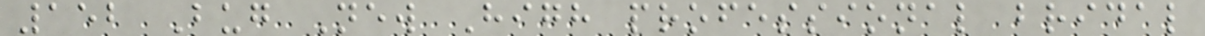152 Bug New High professional bridal
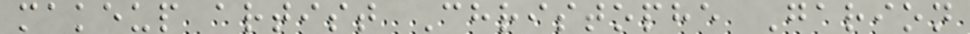makeup artist Christophe Garion
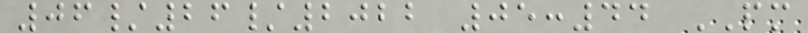06/26/2022 05:44 PM
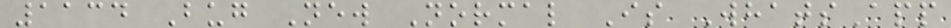1134 Bug New Normal Is WhatsApp
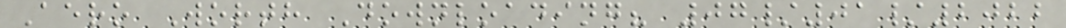Aero Worth Downloading? 07/01/2022
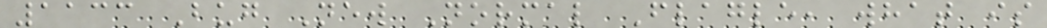1133 Bug New Normal Flagle, what is
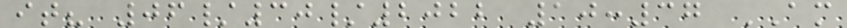it? 06/30/2022 10:37 AM
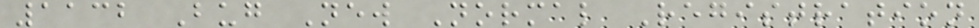1132 Bug New Normal Registration
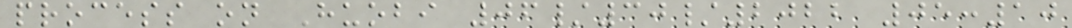process on Huobi 06/30/2022 05:10
